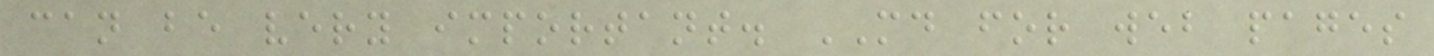can be very important. MD for web pages
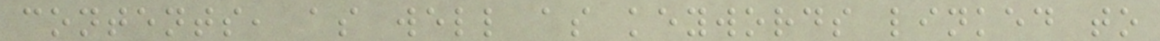contents, as well as keywords linked to
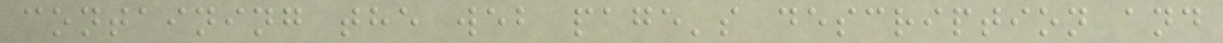containing the web page's description and
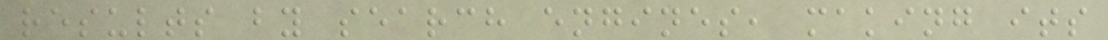results by search engines, making its
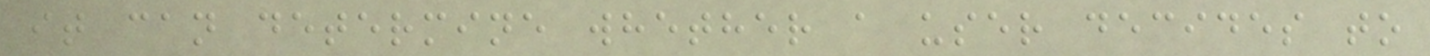it can determine whether a user decides to
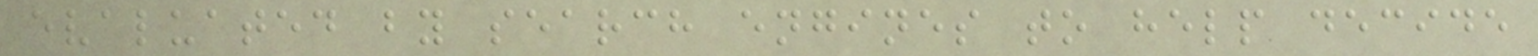evaluated by search engines to help decide
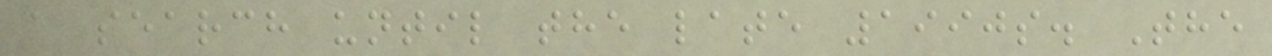a search until the late 1990s. The
